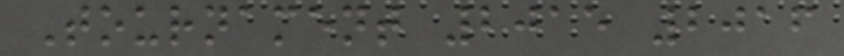Tournament 2015 2016
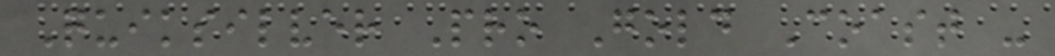Quiksilver Pro Gold Coast -
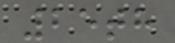25th
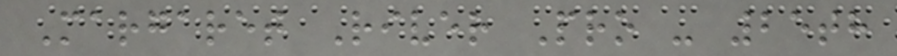Margaret River Pro - 25th
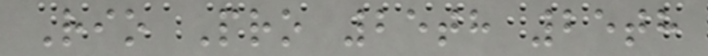Rio Pro 25th 25th
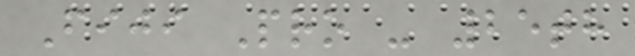Fiji Pro - 25th
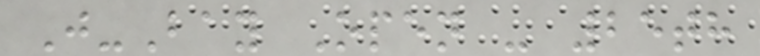J-Bay Open - 25th
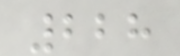228
